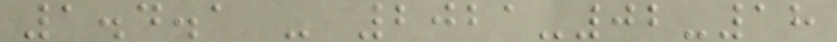1.4.1 - 2021-02-18
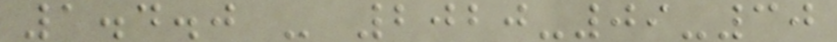1.4.0 - 2020-09-30
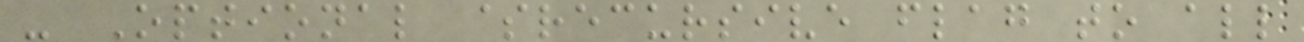- Optional $recursive flag to all
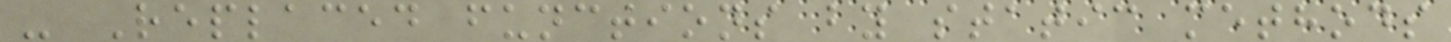- Replaced functions by static methods
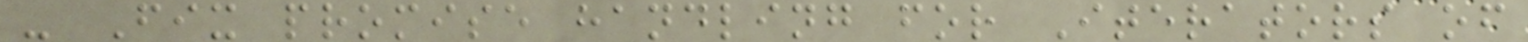- Fix promise handling for Iterators of
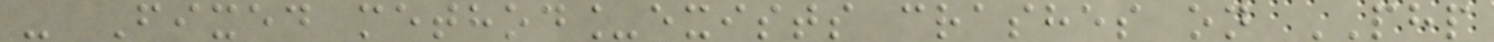- Fixed method_exists crashes on PHP
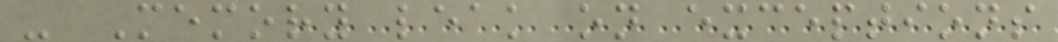- Memory leak on exceptions
